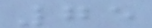75
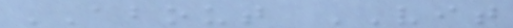ABOUT VIT
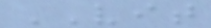VIT
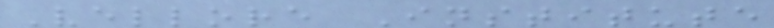Vellore Institute
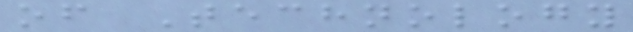of Technology
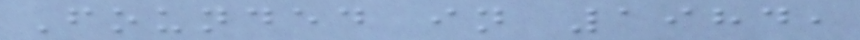Founded in 1984,
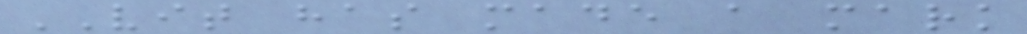VIT has made a mark
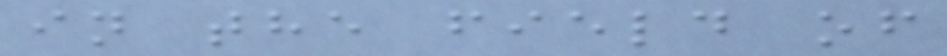in the field of
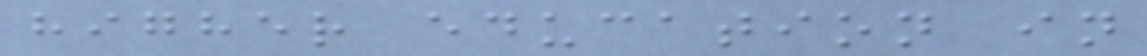higher education in
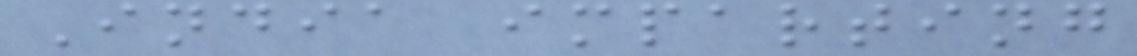India imparting
